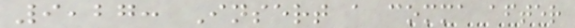9,27: Insert a comma after
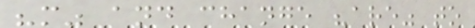"m" and change "are" to
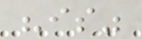"is"
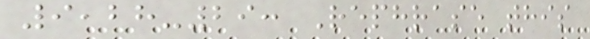9,28-29: Rephrase this
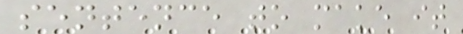sentence to make it
